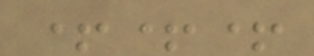+++
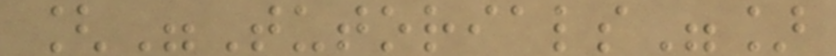["Tutorials"]
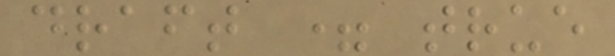draft = true
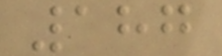187
